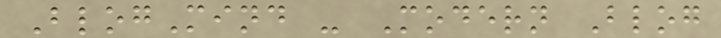BlogMind - Modern Blog
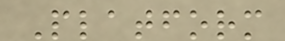Platform
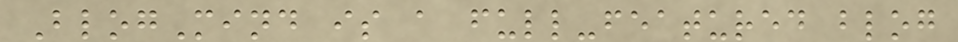BlogMind is a full-featured blog
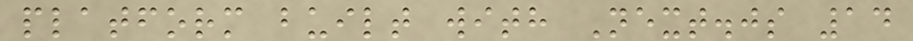platform built with Next.js 14
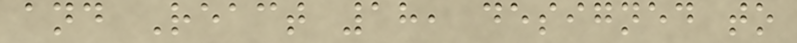and React 18, designed to
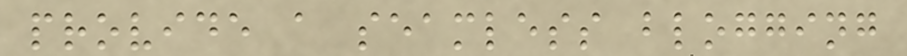provide a seamless blogging
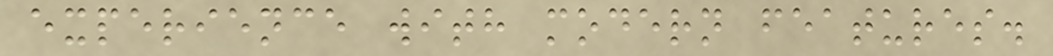experience with modern features.
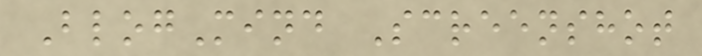BlogMind Screenshot
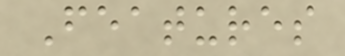Features
